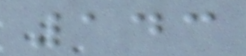143
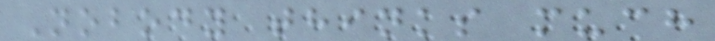Nobody thinks much
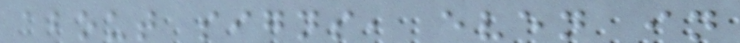about signs, even in
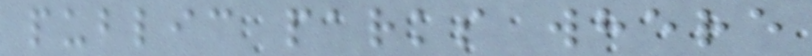public parks where
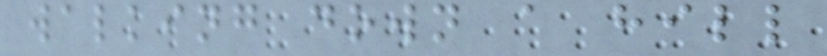walking down a hill
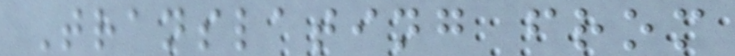Translating from
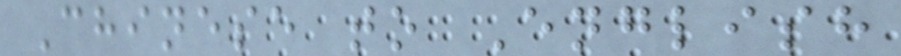Chinese to English
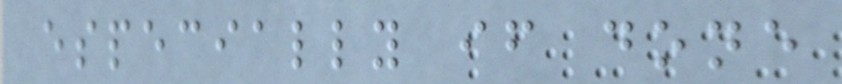especially if done
